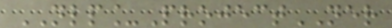NLP_ProjectNER
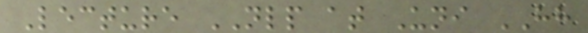Lecture NLP at Uni HH
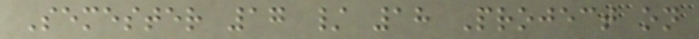Semester 17 / 18 Project on
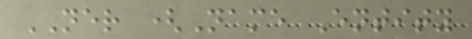NER (Name Entity
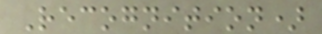Recognition)
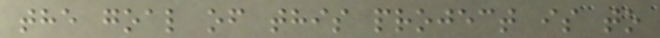the goal of this project is to
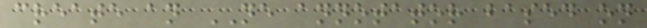create an NE annotator based on
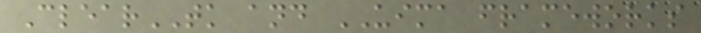ClearTK and UIMA frameworks
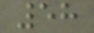58
